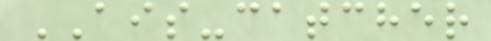AIS-catcher
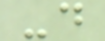-d
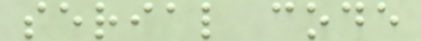serial code
